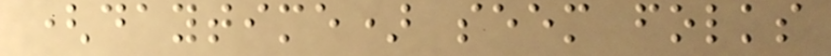(daytime) seem folks
